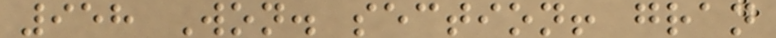958 Won. section! gran
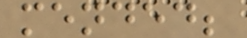mended;
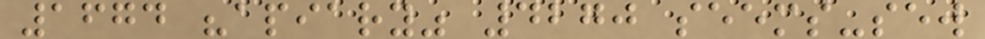1674 "apiary" 4270 seems-sew
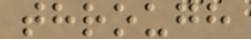through
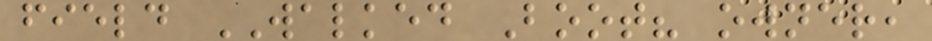field WALKED Boot? owner,
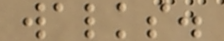walks.
